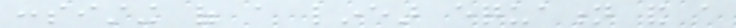consisting of a linear equation and a
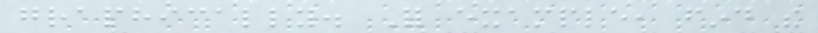graphically. For example, find the
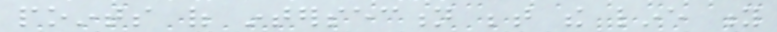points of intersection between the line y
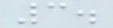3.
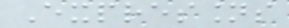Expressions
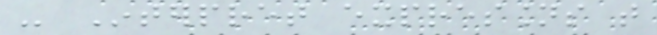- Interpret expressions that
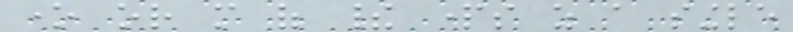one or more of their parts as a single
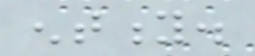entity.
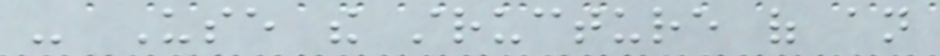- Use the structure of an
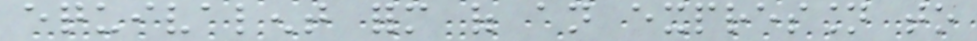equivalent form of an expression to
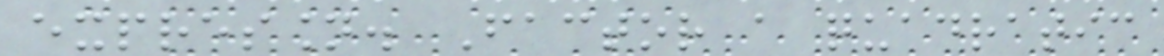expression. Factor a quadratic
